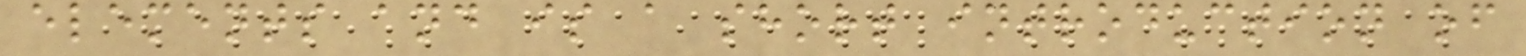elements and is a short introduction of
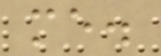me.
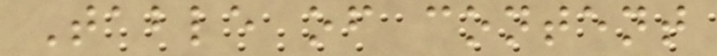Table of content
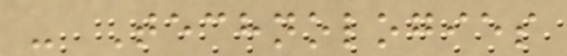- Technologies
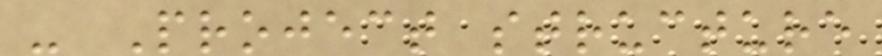- Project structure
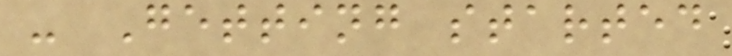- Getting started
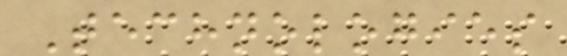Technologies
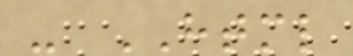- HTML
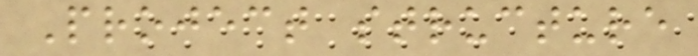Project structure
